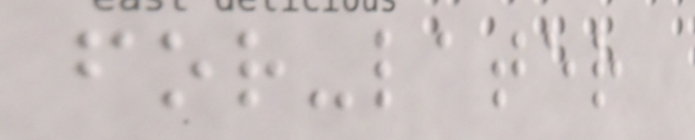for-later
